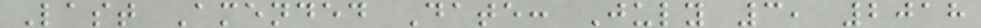Last Amended Date: July 3, 2018
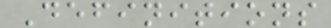Definitions
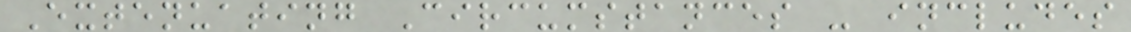Extenuating Circumstances - includes
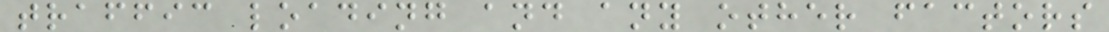traffic loading and any other factors
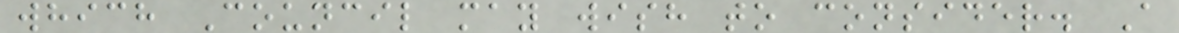which Council may wish to consider. A
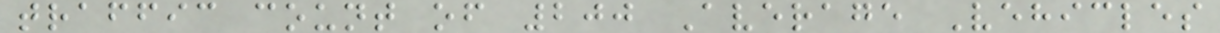traffic count of 200 Average Vehicles
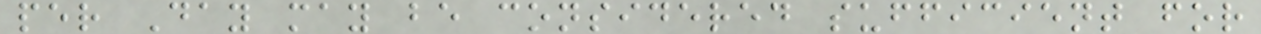per Day may be considered sufficient for
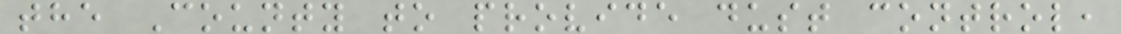the County to provide dust control,
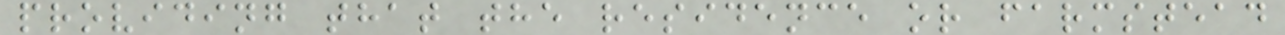providing that the residence or farmstead
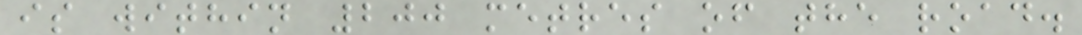is within 200 metres of the road.
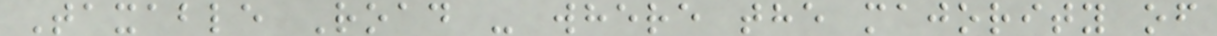Taxable Road - where the majority of
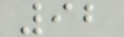92
